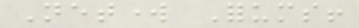Network Forums!
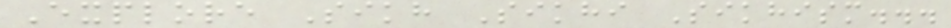Explore Sikh Sikhi Sikhism...
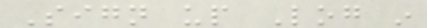Sign up Log in
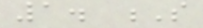1. S
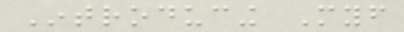Introducing Myself
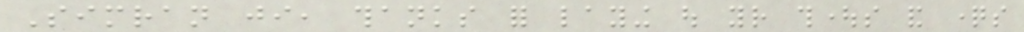Simran ji, thanks for laying out your thoughts and questions
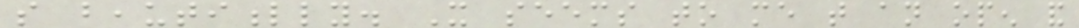so beautifully. It seems to me that an open and
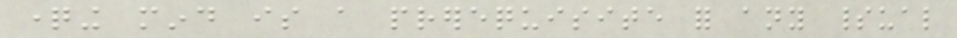questioning mind is a prerequisite for any spiritual
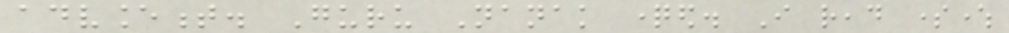advancement. Guru Nanak questioned. I read somewhere
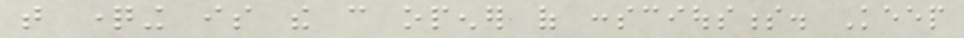that questioning is the can opener of consciousness. Keep
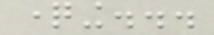questioning...
